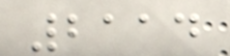2114
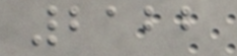2122
